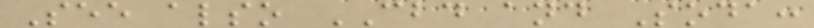See also CBD and Soda:
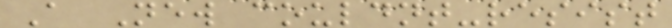A New couldnt-resist
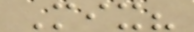Mix?
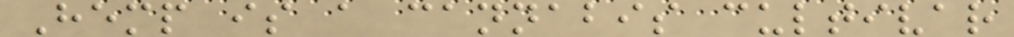Hemp is a cannabis cultivar
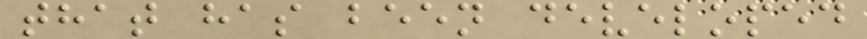that has been developed
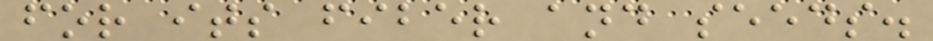for its fiber and seeds.
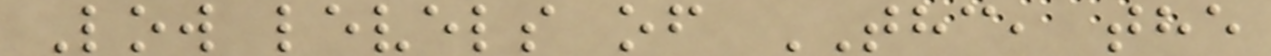Low levels of THC, the
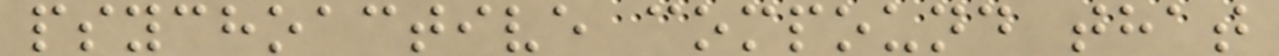psychoactive compound that
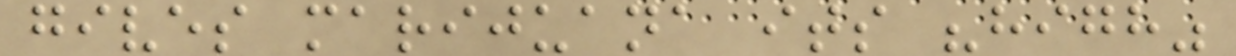gives marijuana its "high"
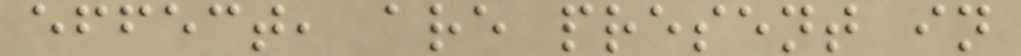effect, are present in
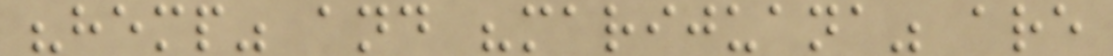"hemp" and "marijuana" are
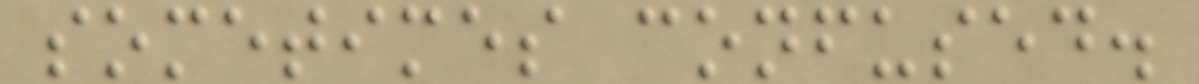sometimes confused.
